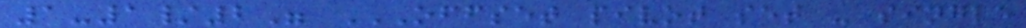1-1/2" OFFSET PIVOT SET - SINGLE
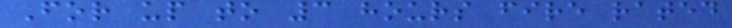For up to 3 hours fire rated
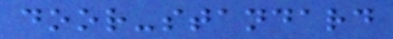door-standard
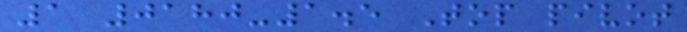1 0180-1.5 Top pivot
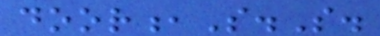door,S.S.
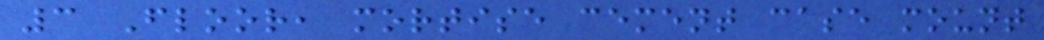3 Floor, mortise cement case mount
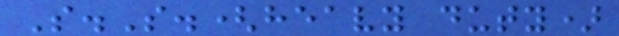S.S.(heavy duty)
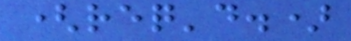(req'd.)
